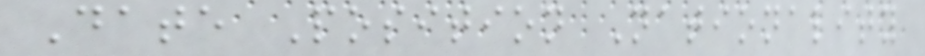Date Position Nationality
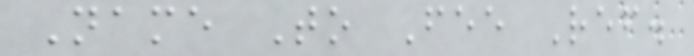Name To Fee Ref.
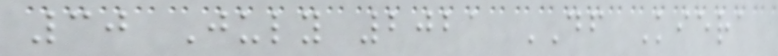30 July 2021 DF Kiera
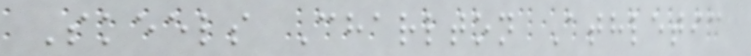Skeels Charlton Athletic
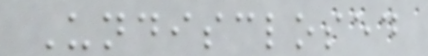Undisclosed
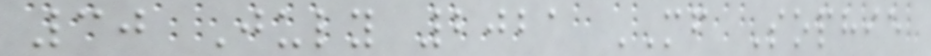30 July 2021 MF Sophie
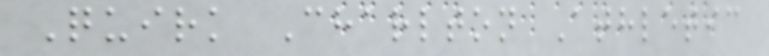Quirk Charlton Athletic
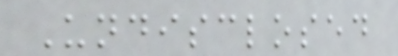Undisclosed
